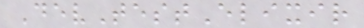DevTestElixir
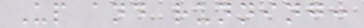Up and running:
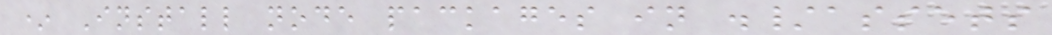* Install node packages in ./assets
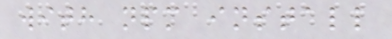with npm install
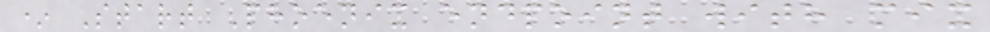* Start Phoenix endpoint with mix
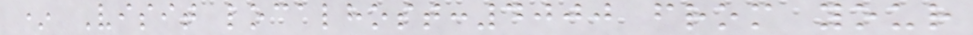* Visit localhost:4000 from your
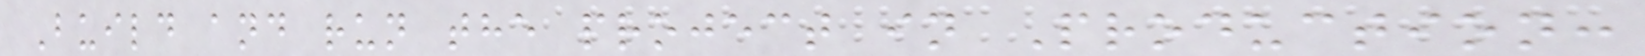Build and run the project in Production:
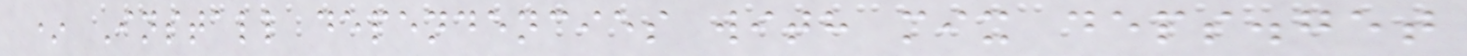* Install dependencies with mix deps.get
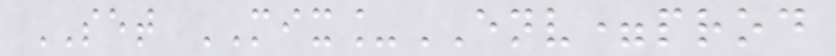SET MIX_ENV=prod
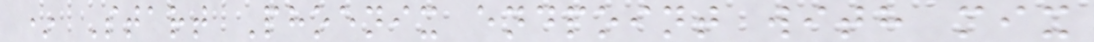* Start Phoenix endpoint with mix
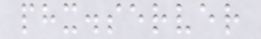phx.server
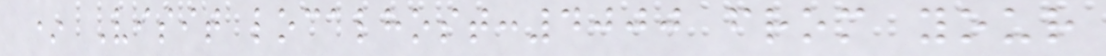* Visit localhost:4000 from your
